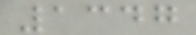1347
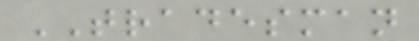TRADESMAN
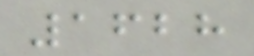1628
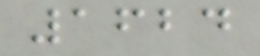1624
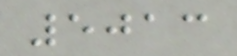5013
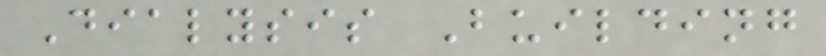Dialysis Building
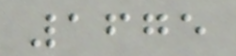1675
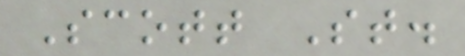Scott St.
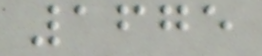1675
